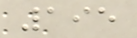195
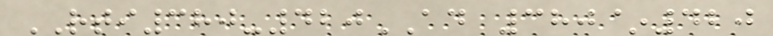RTI380-420AD 380~420
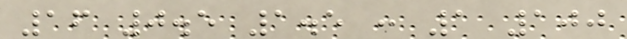16 0.5 1.5 : 1 100
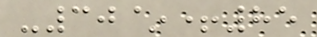-30~+85
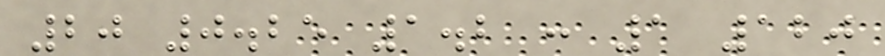20 0.25 1.2 : 1 120
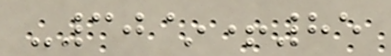-30~+85
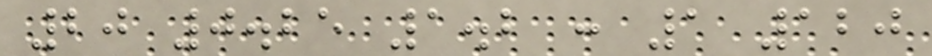20 0.25 1.2 : 1 120
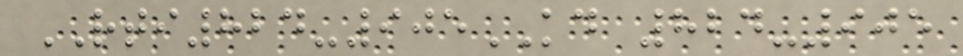RTI824-905KD 824-905
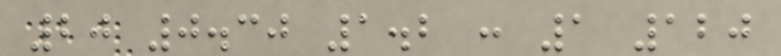20 0.30 1.2 : 1 120
